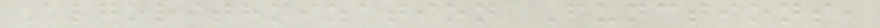Algorithmization Functions,
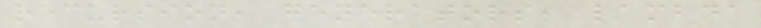recursion, generators, lambda
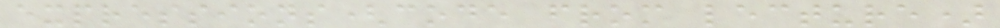expressions(code from lecture)
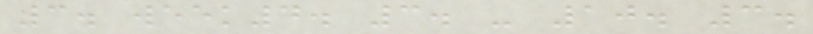3. week4. 3. - 10. 3.
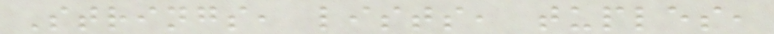Strings, lists, tuples,
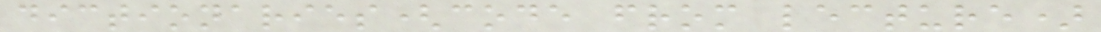dictionaries(code from lecture)
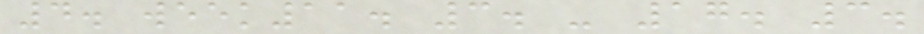4. week11. 3. - 17. 3.
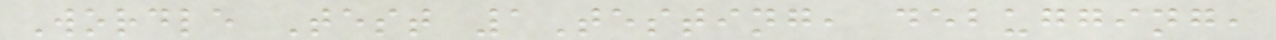Wordle Test 1Testing, debugging,
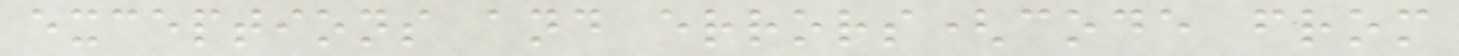exceptions and errors(code from
